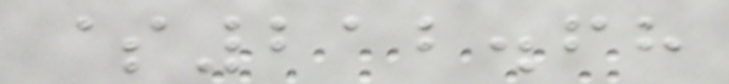$212.68
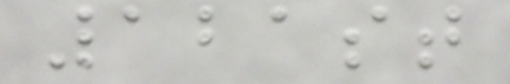121st
